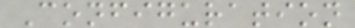Configuration
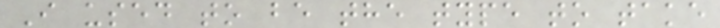I used to be the type to take
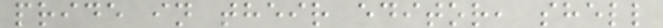pride in their editor, shell
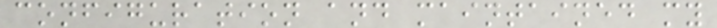configuration and maintained my
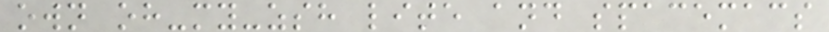own oh-my-zsh lite and spacemacs
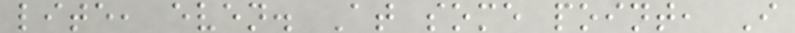lite, even. At some point, I
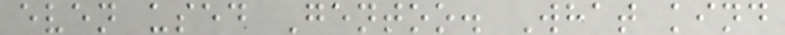even used Gentoo. What kind
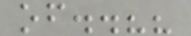of..??
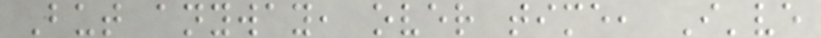But anyway, over time, I've
